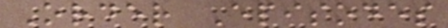Order Episodes
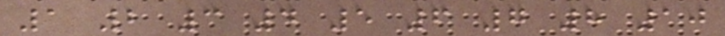1 2 3 4 5 6 7 8 10
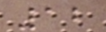12
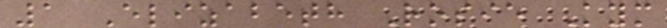1 Elizabeth Rosie Kym
